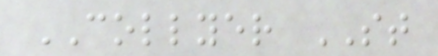COLLYER ST
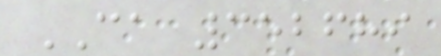CA 352689
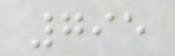795
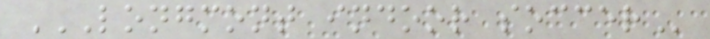LONGMONT INDOOR SOCCER
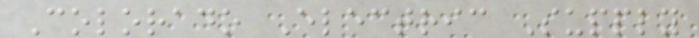Colorado Electric Supply
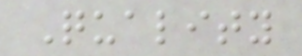Quality
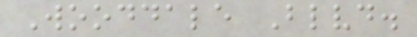Wooddale Blvd.
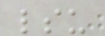lsu
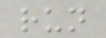run
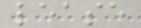lease
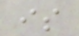is
